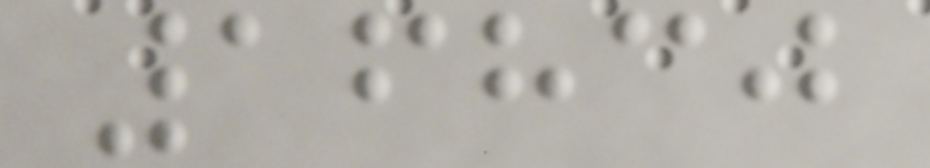16830
